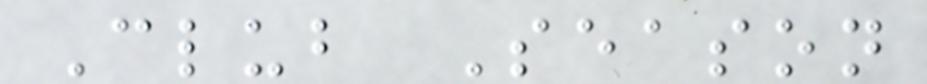Club Season
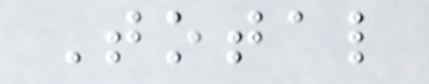Total
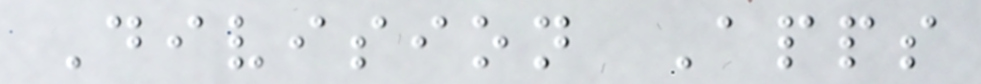Division Apps
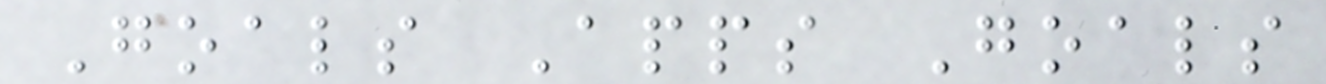Goals Apps Goals
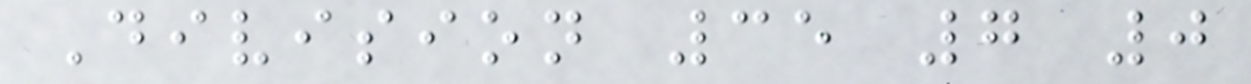Division 35 7 0
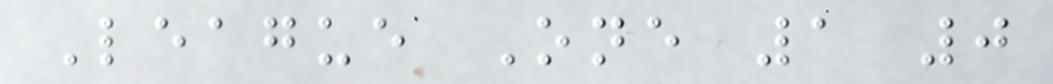League One 1 0
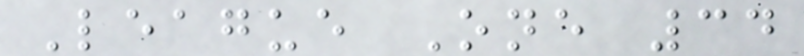League One 34
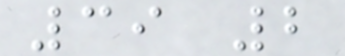39 2
